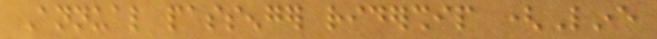Annual passenger ridership (Line
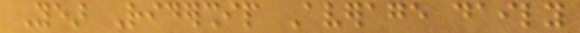Year Ridership Average daily
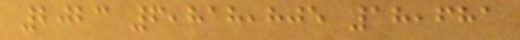2023 6,818,805 18,681
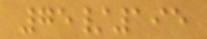75/195
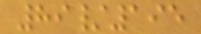89/195
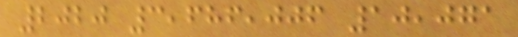2020 3,686,006 10,071
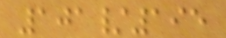101/195
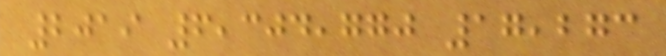2019 6,304,770 17,273
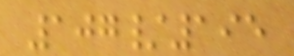107/195
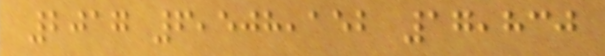2017 6,508,152 17,830
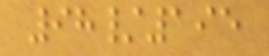98/195
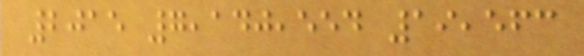2015 7,140,554 19,563
